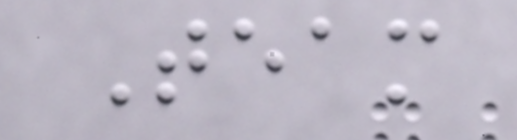Team
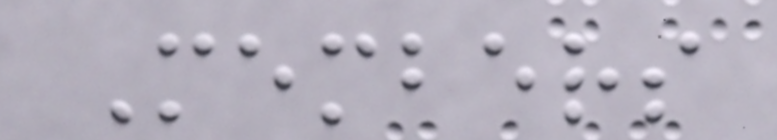Members
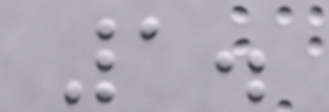1.
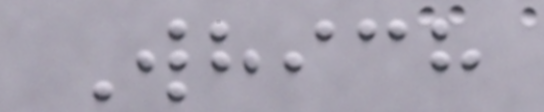Which
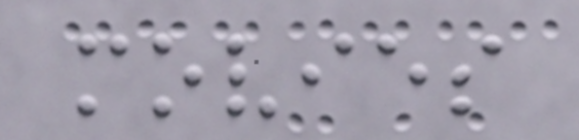movies
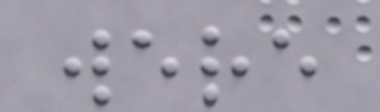were
